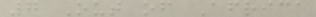7 Out of Africa
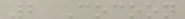2 Cocoon
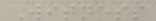Witness
